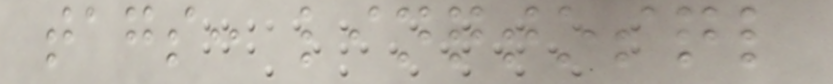tags: linqtosql
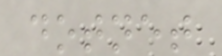dotnet
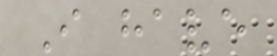I have
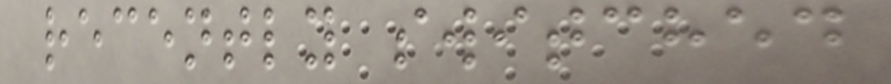recently switched
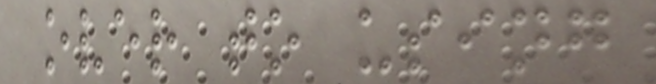over to using
